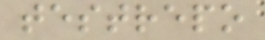testrepo
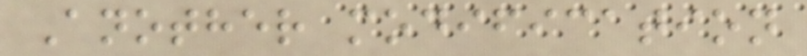Another modification
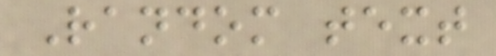Random text
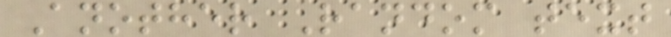Another Random text
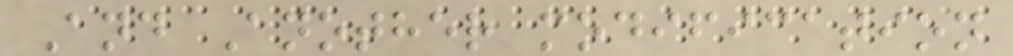And Another modification
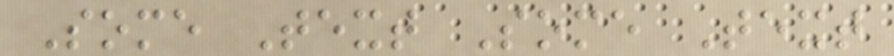Some Text Some Text
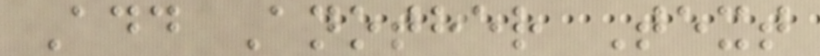Add Another Text
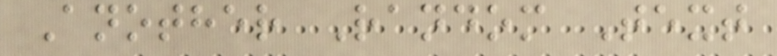Another Random Text
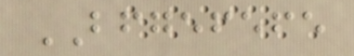BFGEFEFE
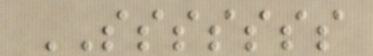SSSSSSS
